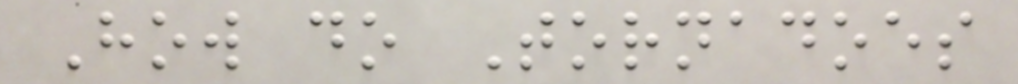How do Tornadoes
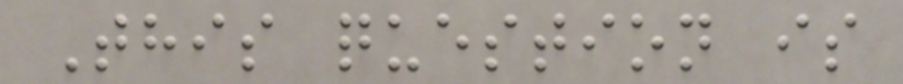This question is
